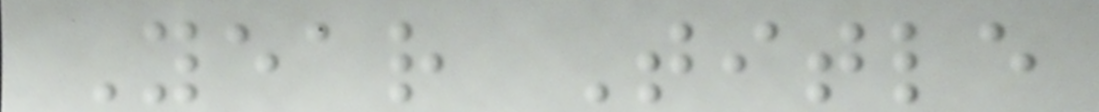Year Title
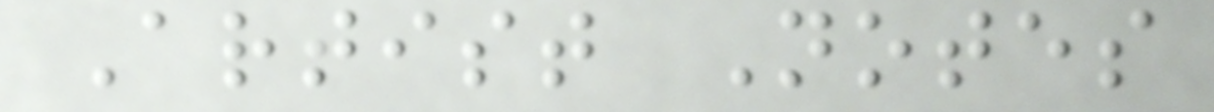Artist Notes
